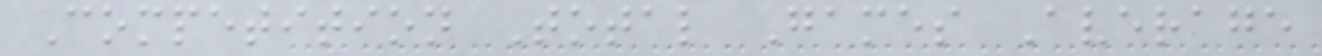Competition Total Games Average
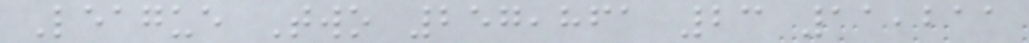League Two 257,861 23 11,211
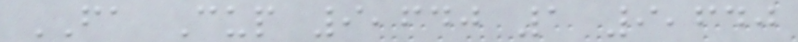FA Cup 9,640 1 9,640
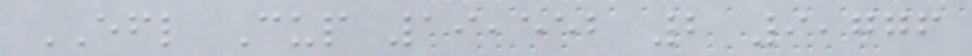EFL Cup 19,552 2 9,776
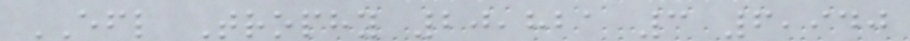EFL Trophy 20,821 3 6,940
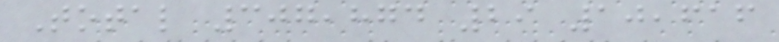Total 307,874 29 10,616
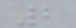2
